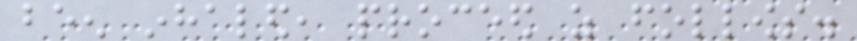been inhaled, proceed as follows.
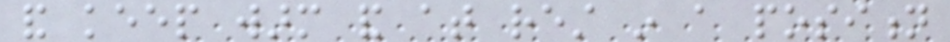and keep warm and at rest in a position
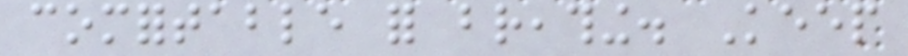comfortable for breathing. Keep
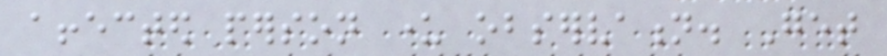affected person under observation. Get
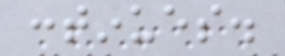continues.
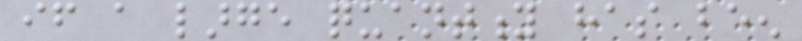if a large quantity has been
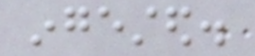ingested.
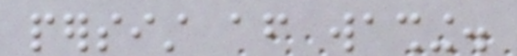persist after washing.
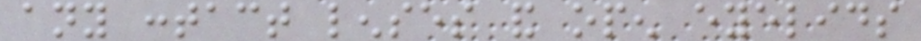any contact lenses and open eyelids
